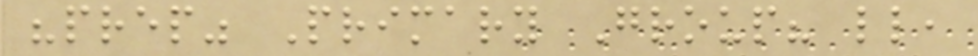"prep" Primary Group? ll,
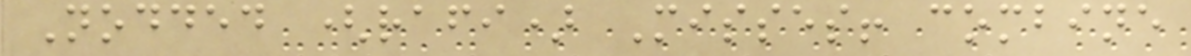Nodded (rafi) Misses! combine
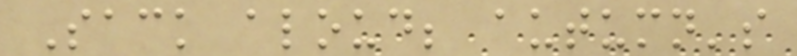Sack aloud; autumn's
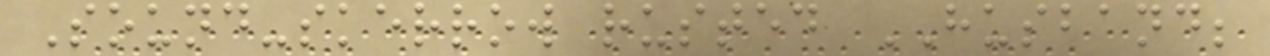Sound-skerrow rusted HUSBAND;
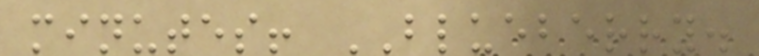minutes! BLUEBERRY.
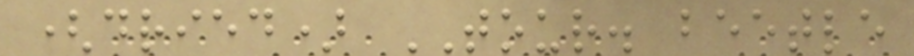(dried) TOUR. beetle
